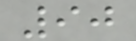90
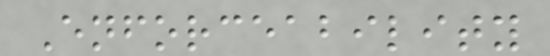Enforceability
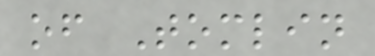of Tomlin
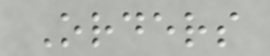Orders
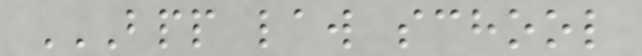BPP LAW SCHOOL
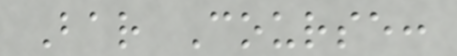Bar Course:
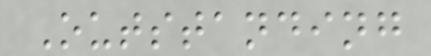Outstanding
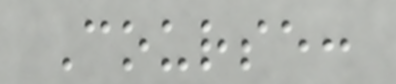Course:
